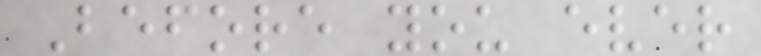Before you ever
